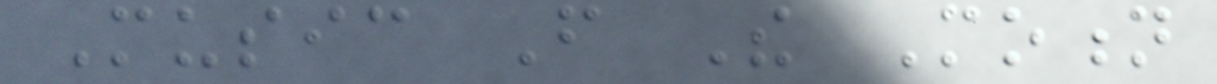Music From The Motion
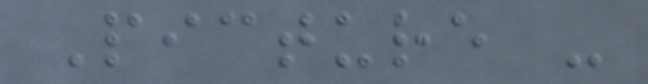Picture -
